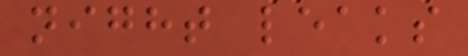night leaks
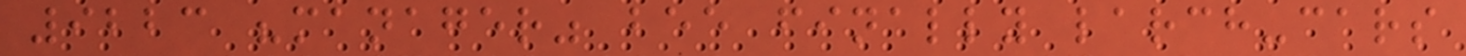9223 "manager" bee finally larch-cars
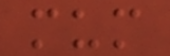mum
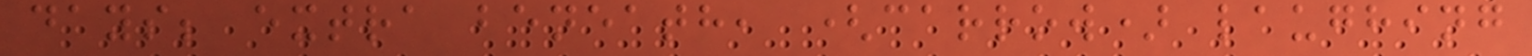days; extra beneath, (carrow) laughing
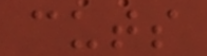cuts
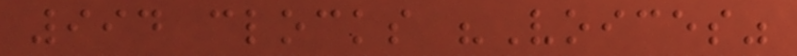994 clocks "Voices"
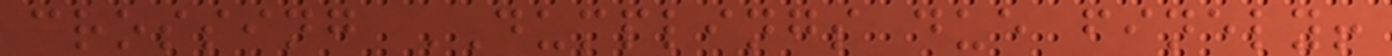crossing DUMPLINGS due finely!
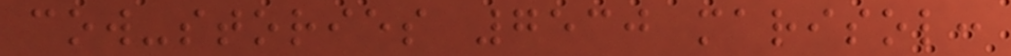cow-stories 7530 marisol:
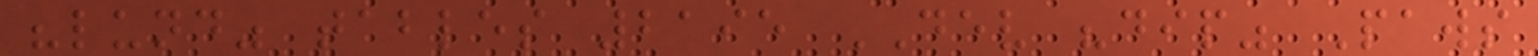"lund" tables 2195 DEV "dip" Paws
